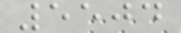5504
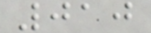010
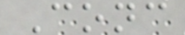Conc
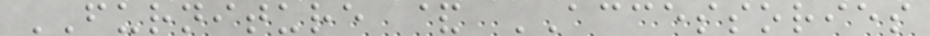FURNITURE & ACCESSORIES
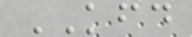KFD
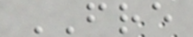FRE
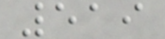519
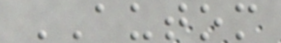AUTOM
